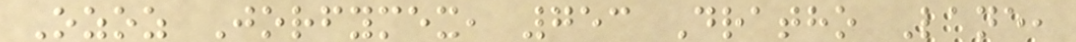Ozoz Jorfymex, 753 Dratho Lane,
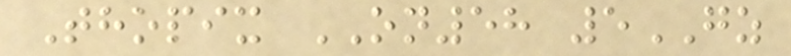Thopix ON58 5GZ
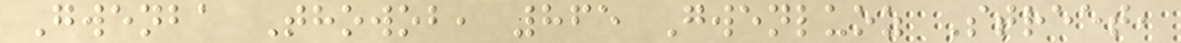Gwenba Thowob, 865 Gwenluoz Street,
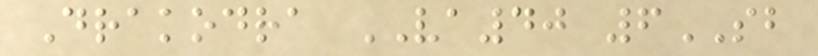Drakodra VA40 6SB
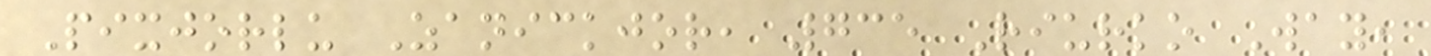Pixjorlu Zanickjor, 735 Riurko Way,
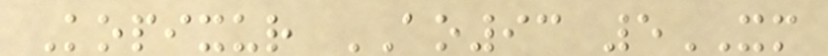Kopixur AO93 5XM
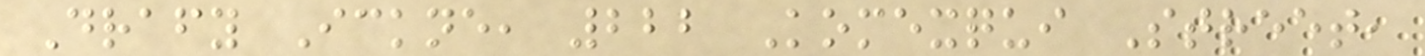Drafy Ickne, 222 Komexqui Street,
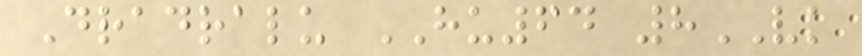Dradralu HU64 8VK
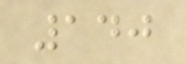140
